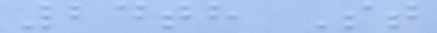24th St
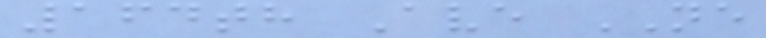164th Ave NE
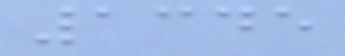1345
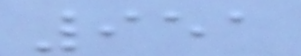951
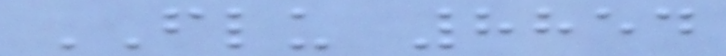FLU 8854
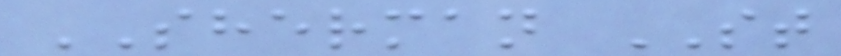SHERMAN ST
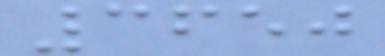3650
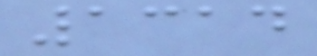1314
